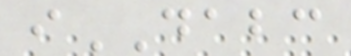iDABC
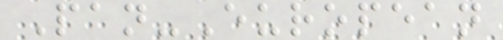Pan-European
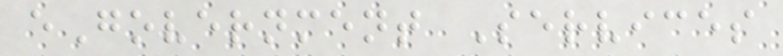eGovernment Services
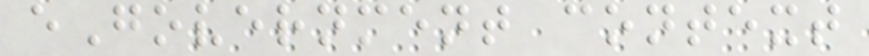eGovernment context
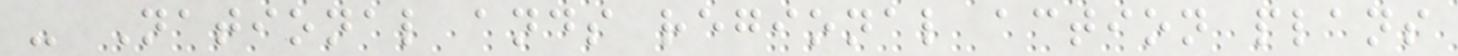- National ands regional action plans
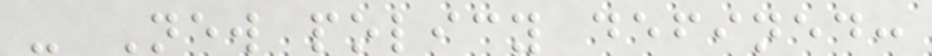- New policy defined:
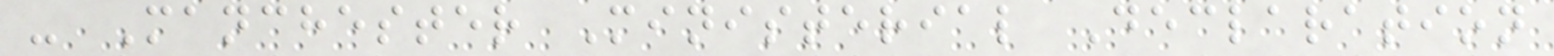- Manchester Ministerial Declaration
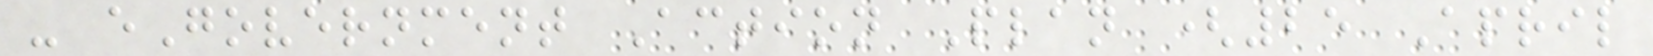- eGovernment Action Plan (25 April
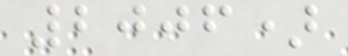2006)
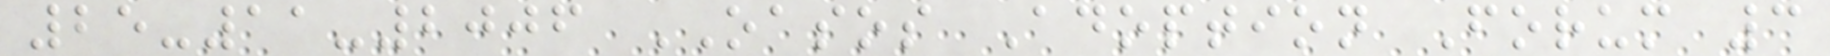25-11-2006 OASOS Adoption Forum 3
